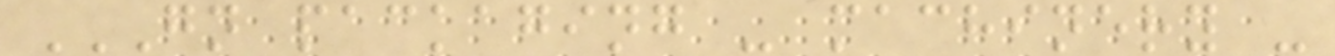GN PACKAGING - MACHINERY -
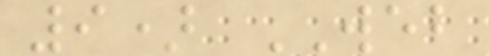9) WEB
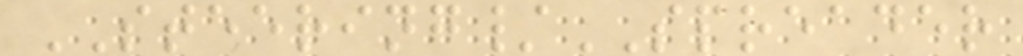STEERING/SPREADER
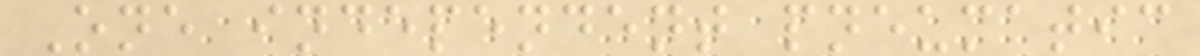One independent pneumatic
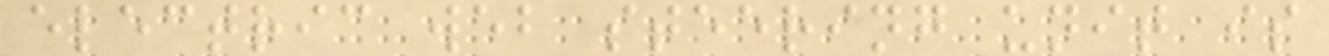electric web steering unit is
